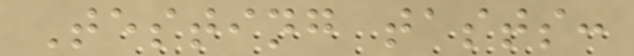Testing tasts:
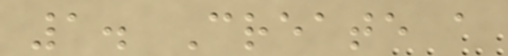1. Create a
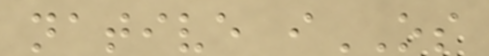native iOS
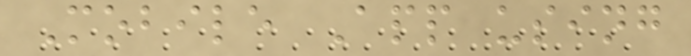Mobile App using
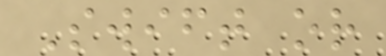Swift or
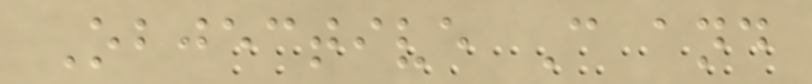Objective C and
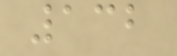132
